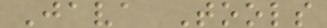Java Tools
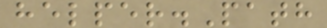helper.Path
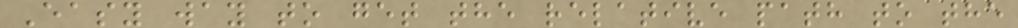Easy way to get the relative path to the
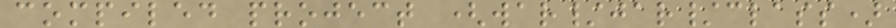compiled project (war/jar/class)
